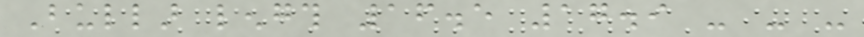Bullar length 16.5 17.9 - - -
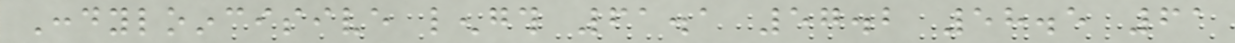Condyloincisive length 61.1 57.2 58.5 61
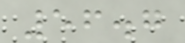56.7
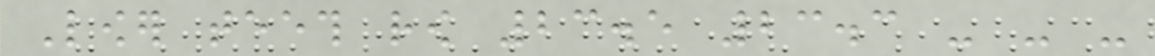Lower teeth row 23.5 23.3 - - -
